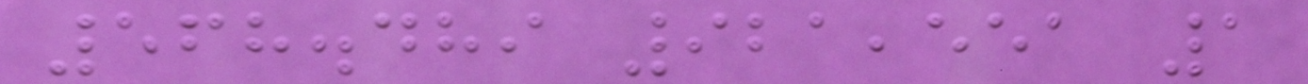568.489 921,551 1
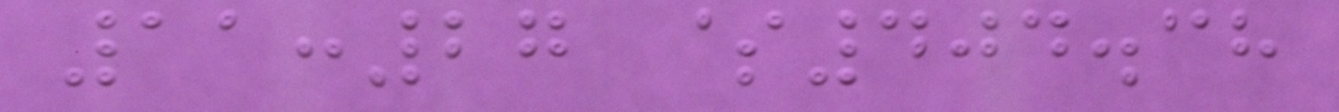11:27 $404.38
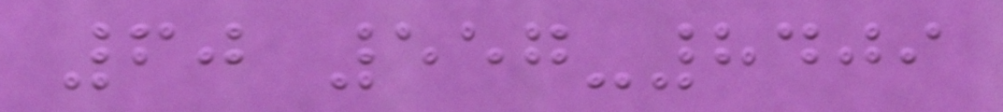60 557-8409
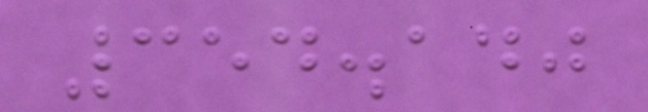354.140
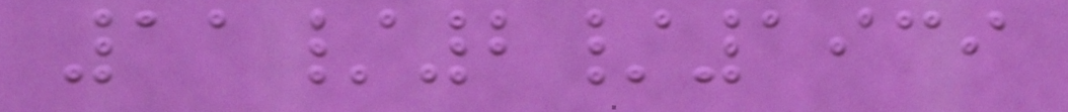11/2/1939
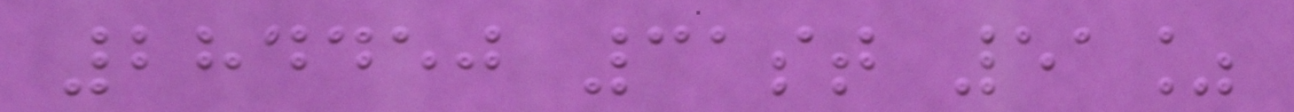284450 31st 51%
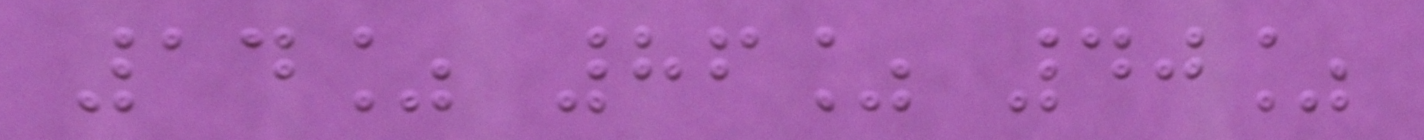14% 86% 40%
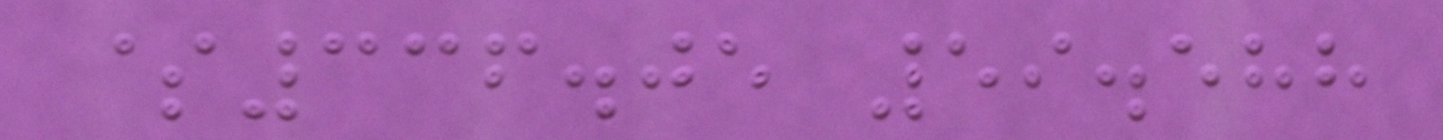$336.05 59.588
